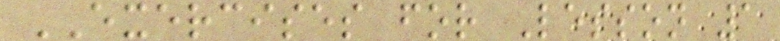EXERCISES for Lesson 1
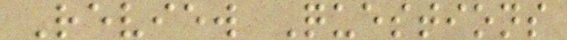Review Questions
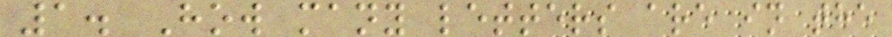1. How many letters are in the
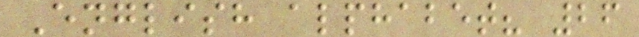English alphabet? 26
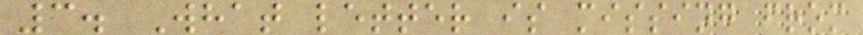3. What letter is missing from
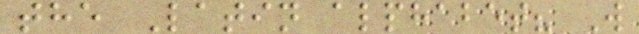the Latin alphabet? W
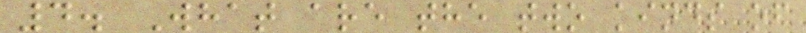4. What are the two kinds of
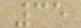35
